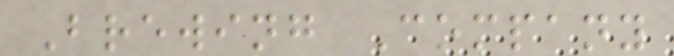Brewing Company
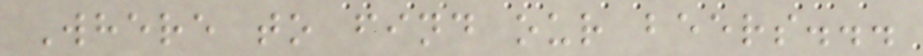Where to find our beers...
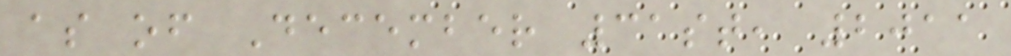as of December 31st, 2011
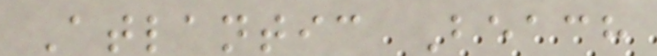Atlantic Beach
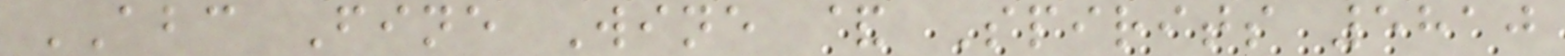ABC Fine Wine & Spirits 5810
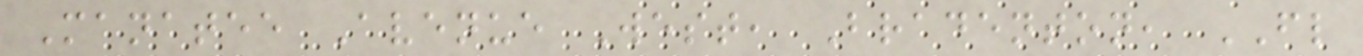Manatee Avenue West, Bradenton, FL
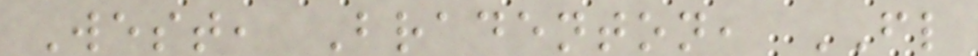West, Bradenton, FL
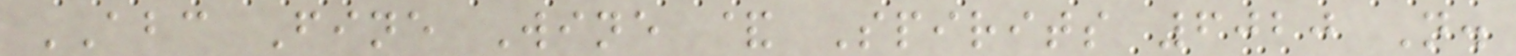ABC Fine Wine & Spirits 6020 N.
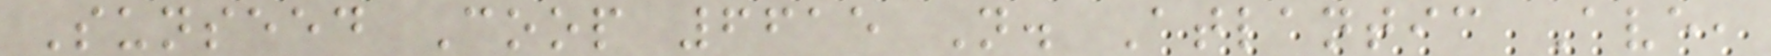Sunseed Coop 6615 N. Atlantic Ave,
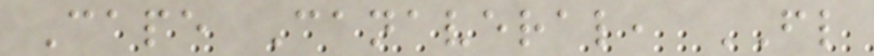Cape Canaveral, FL
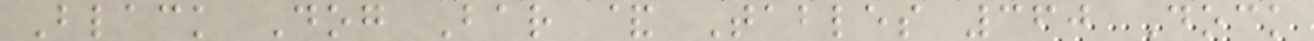Black Dog Bar & Tables 360 Dock
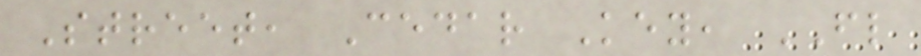Street, Cedar Key, FL
